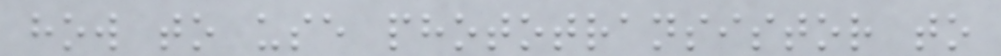how to use phototransistor to
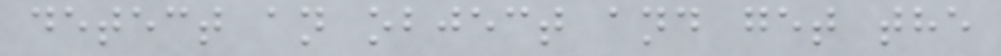detect an object and get the
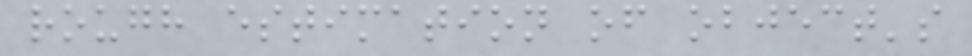rough estimation of object's
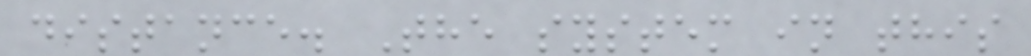distance. The system in this
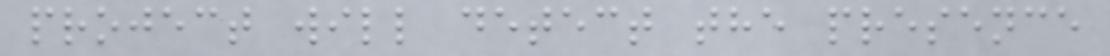project will detect the presence
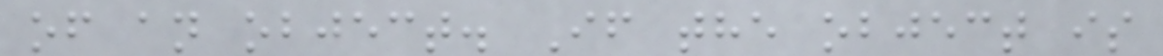of an object. If the object is
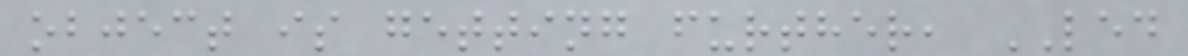object is getting further, LED
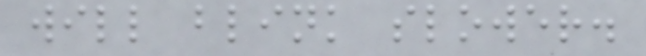will blink slower.
